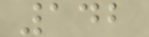142
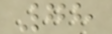78
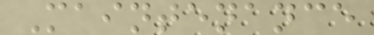Maintenance
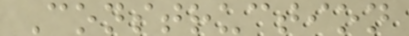Construction
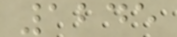1245
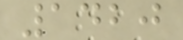1420
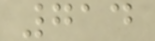714
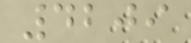4209
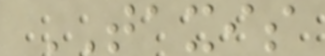TAXIS
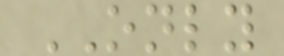ONLY
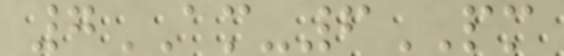7AM-6PM
